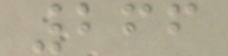266
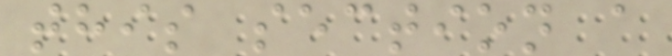this section a
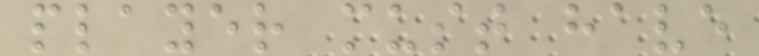player must have
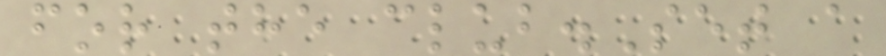for the club.Set a
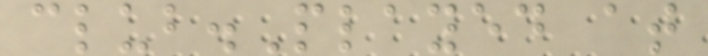club.Played at
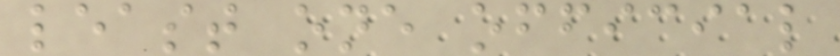least one official
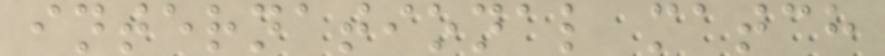international match
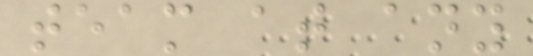team at any
